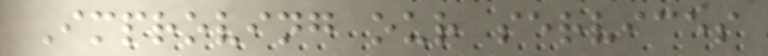Improving our services
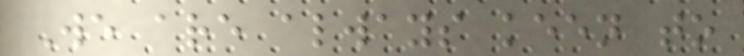We are always keen to
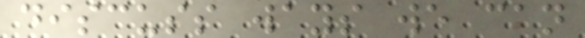discuss ways we can
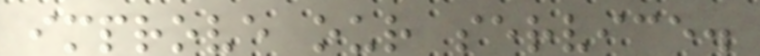improve our service.
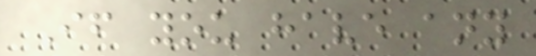If you have any
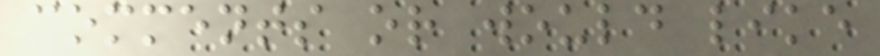comments or would like
